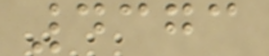4373
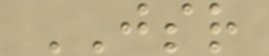JSR
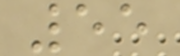55
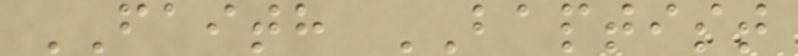FAITH BAPTIST
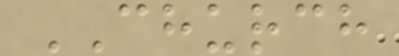CHURCH
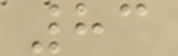83
